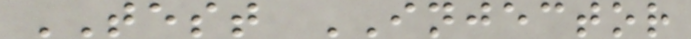TEST INJECTOR
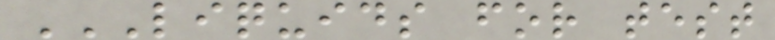LIQUIDS FOR TEST
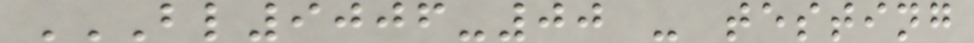BL9006-00 - TESTING
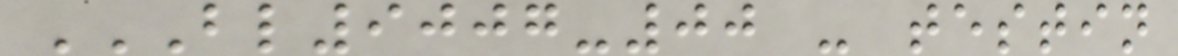BL9007-00 - TESTIN
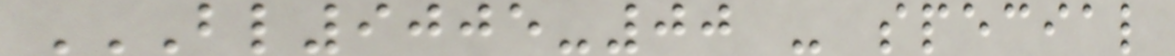BL9005-00 - SPECIAL
